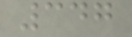347
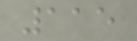115
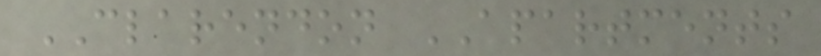CLARENDON APARTMENTS
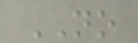NO
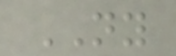NY
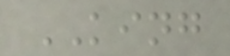KING
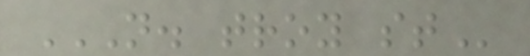N. TROY ST
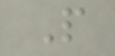P
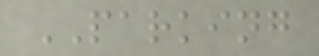PARKING
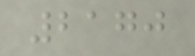2170
